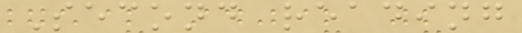Second reading
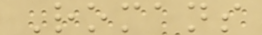Romans
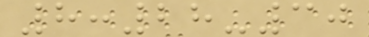8:28-30
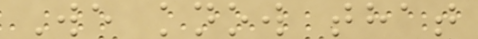We know that
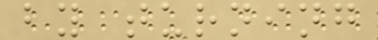by turning
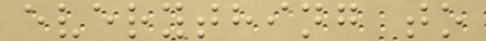everything to
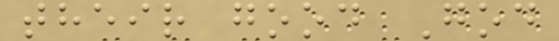their good God
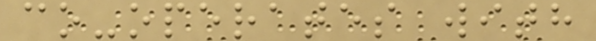co-operates with
